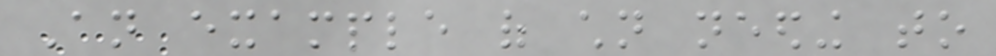An example of children needing to
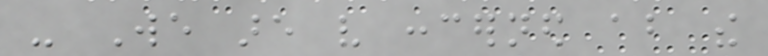- We are very concerned about the
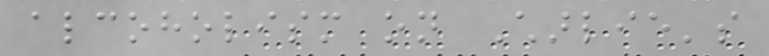alcoholism on Charlie's
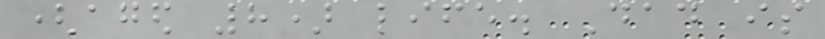(aged 8) life. Dad is
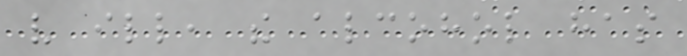very ill, the alcohol has
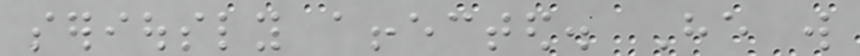seriously affected. He will
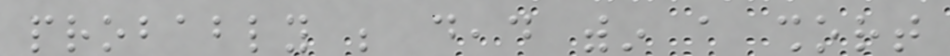probably be dead within a short
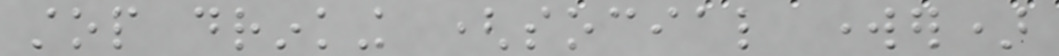stop drinking (social worker)
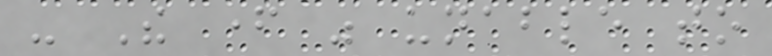- The father was unable to
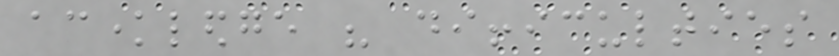acknowledge his difficulties
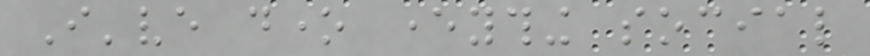I've done everything social
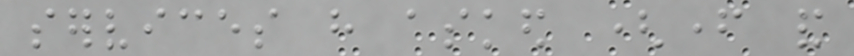services have asked (father and
